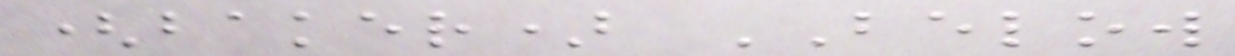(baker) BELOW
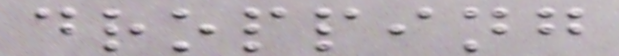dropping
